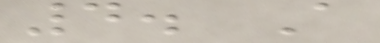4. A
